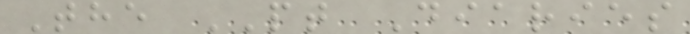The PT Diaries
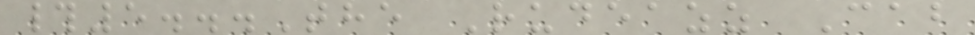#5...The Rudeazz Cab
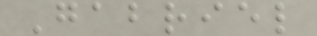Gabriel
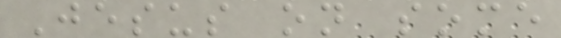Jesus on some
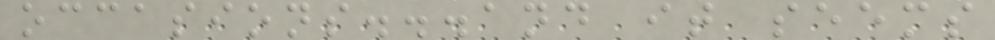occasions...and it seems
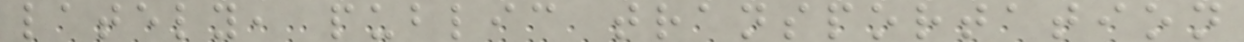lately, public transportation
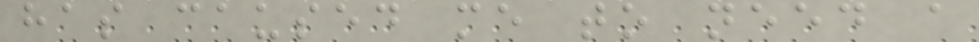has caused me to need a
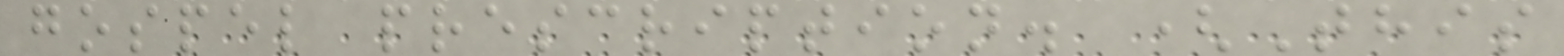gospel prescription. (This
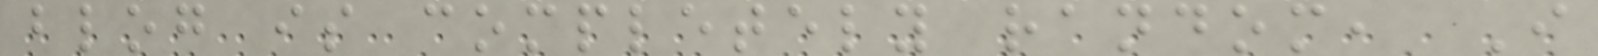blog is completely random, I
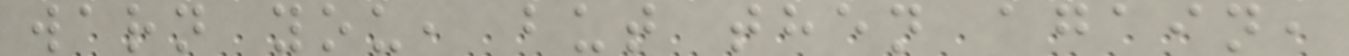warn you, but then again,
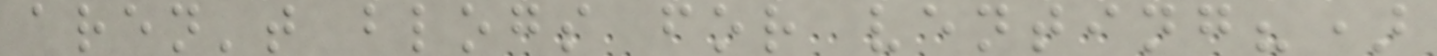aren't blogs for venting?)
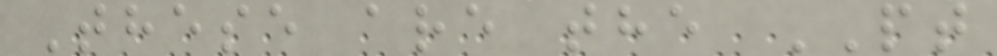These are the PT
